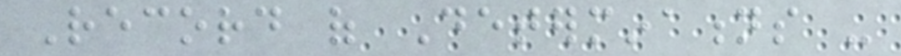Record of Determinations -
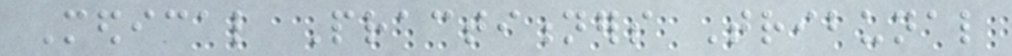Medical Practitioners Tribunal
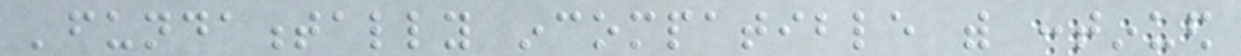'fundamentally incompatible with continued
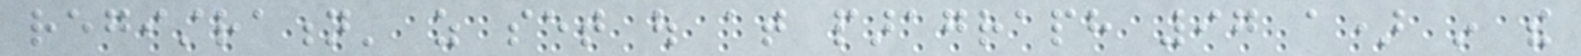registration' as set out at paragraph 97 a) in the
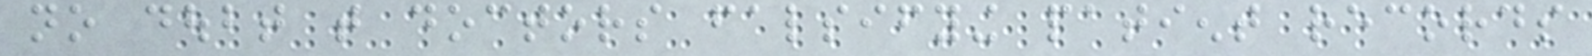no doubt that doctors falsifying patient records
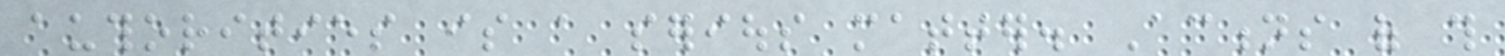authorities is a serious matter. Actions of this
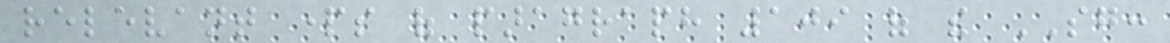relevant parts of paragraph 109 of the SG:
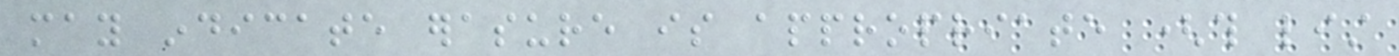may indicate erasure is appropriate (this list
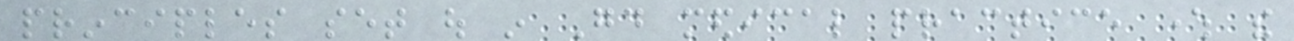principles set out in Good medical practice where the
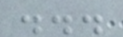...
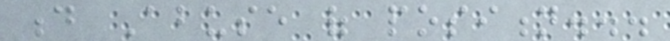d Abuse of position...
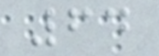64
